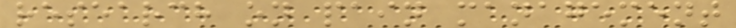research on pain management
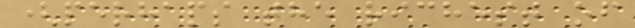(perhaps the richest of
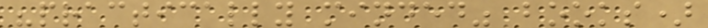"practically minded" books)
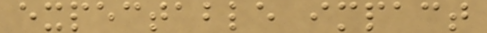expectable impact
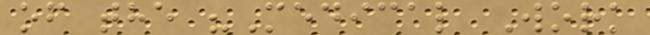of the "Medical Work
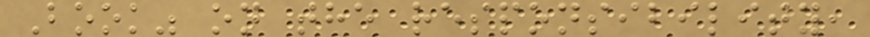Book" on the responsibility,
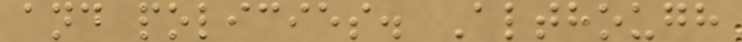and policies. Although
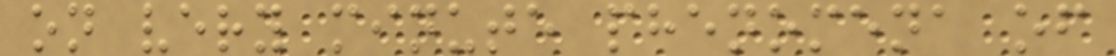on very minute phenomena of
